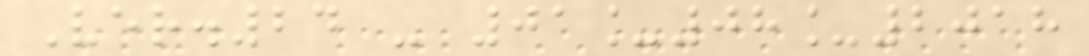Ver.24 - 01_08_2018
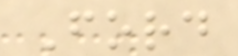Ford
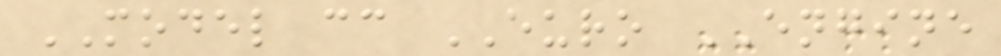MODEL cc EURO ENGINE
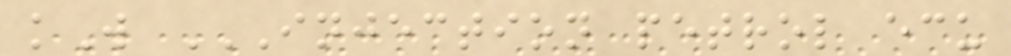kW INJECTION PETROL ECU
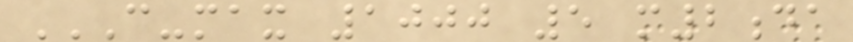C-MAX 1000 5 M2DA
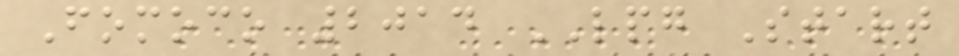Fomoco 2014 LPG Start
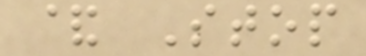& Stop
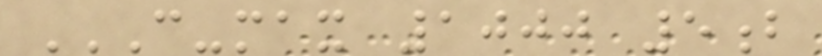C-MAX 1000 5B
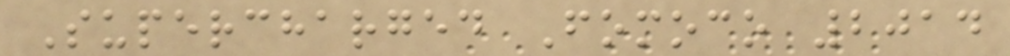Supercharged Fomoco 2014
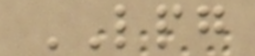LPG
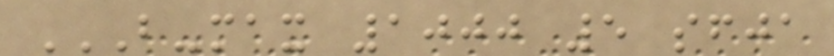B-MAX 1000 5 SFJA
